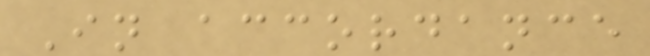In accordance
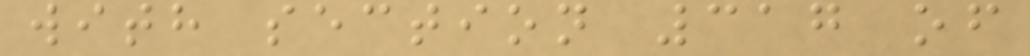with section 317 of
